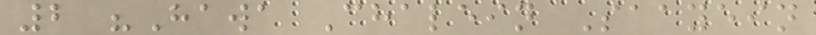2 "Hawa Chalein Saayein
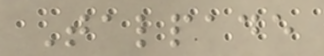Talpade
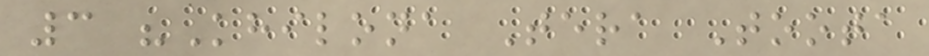3 "Khilona Tera Toota
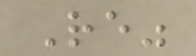Re"
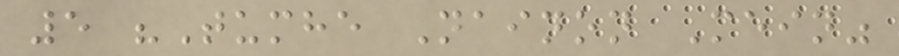5 "Tumhe Nainon Mein"
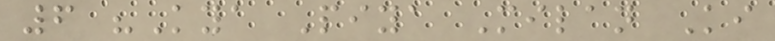6 "Kya Piya Milan Ki
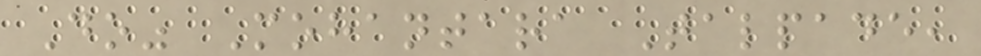Do" Mohantara Talpade,
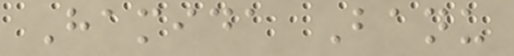Hamida Banu
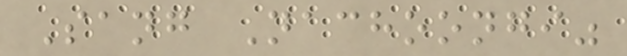Sang Nachoongi"
